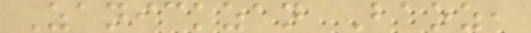Zanickzan Baoz,
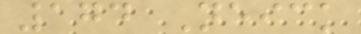174 Neick
